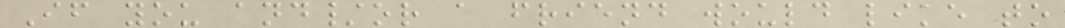If you and/or a friend would like to
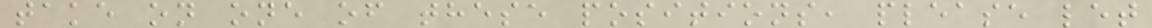take on one of these positions, please let
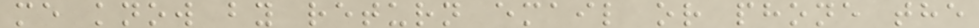me know by return email or phone the
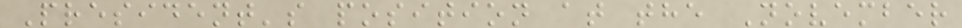President's position at the November
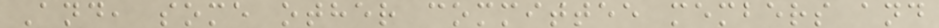And, some other committee members and
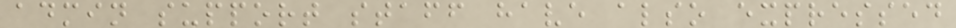admin support staff have also expressed
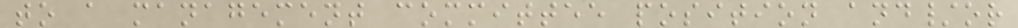to a management committee position and/or
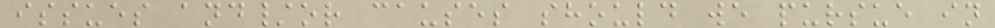issues and/or causes should we pursue in
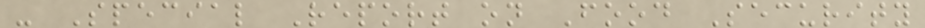- Special Report on Food Security
